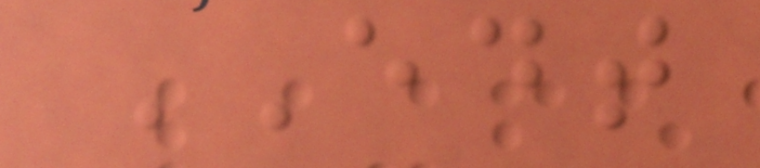EDT
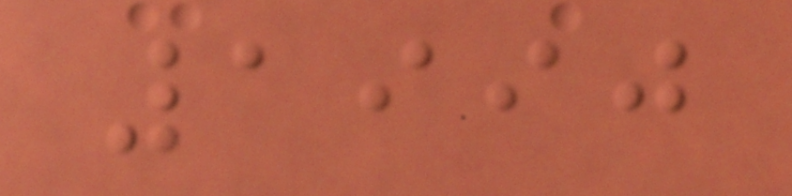1990
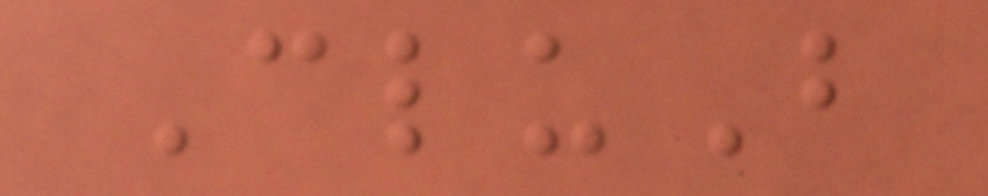CluB
